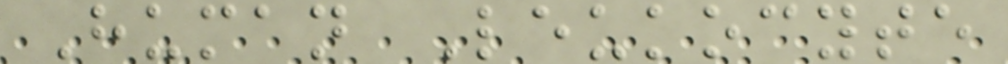Human Leukocyte
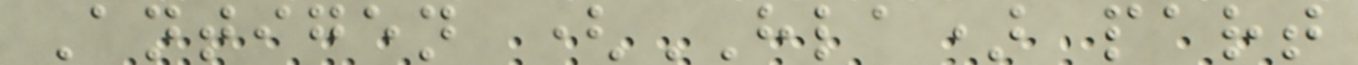Antigen (HLA) part
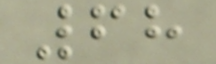68
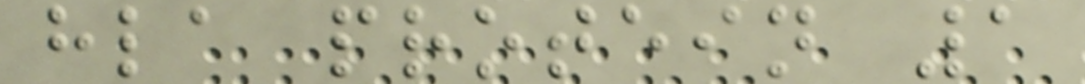hla protein 1
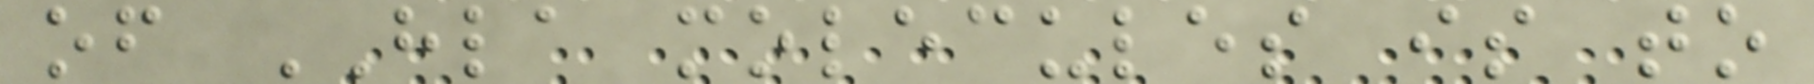of HLA molecules is to
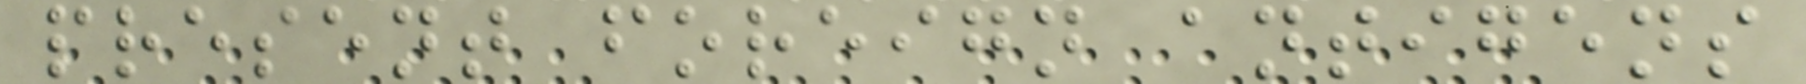present foreign antigens
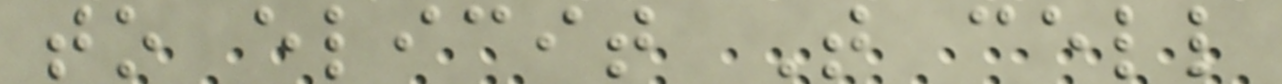to elicit T cell
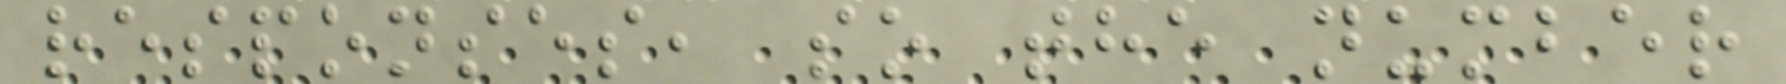responses, so the number
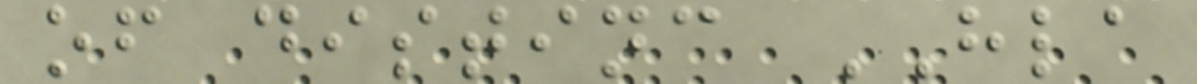of distinc HLA
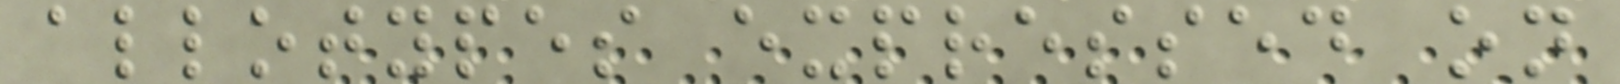allotypes expressed on
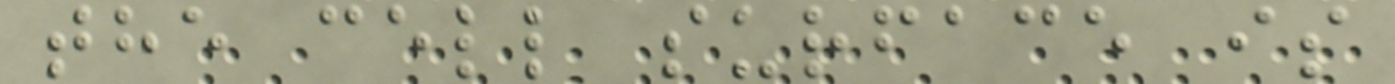the cell surface is
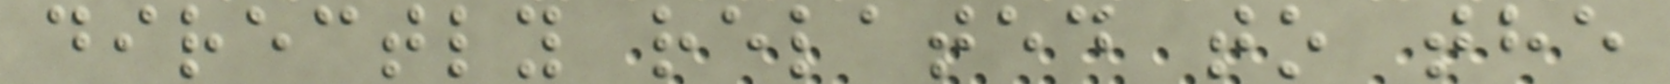directly related to the
